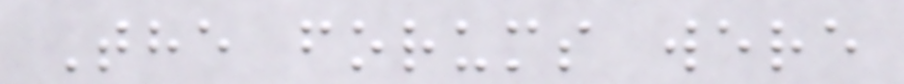The forums were
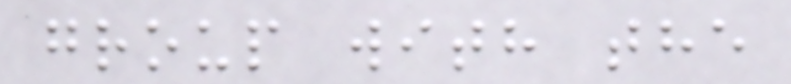group with the
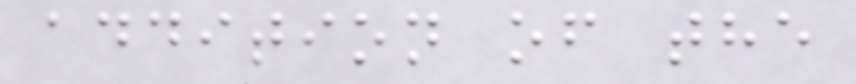addition of the
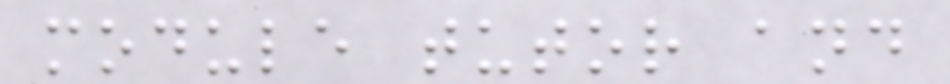module tutor and
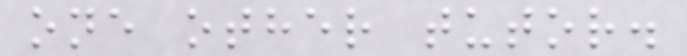one other tutor.
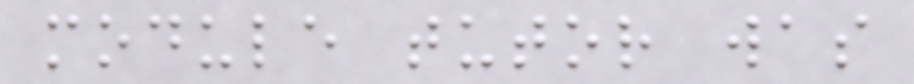module tutor was
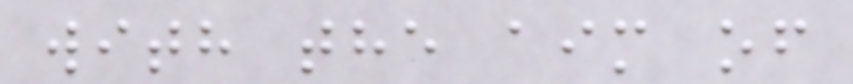with the aim of
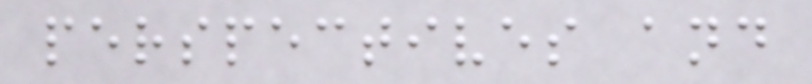perspectives and
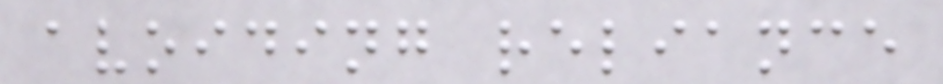avoiding reliance
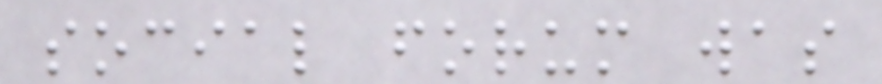social forum was
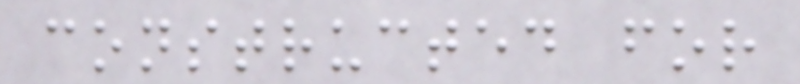constructed for
